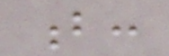b:
